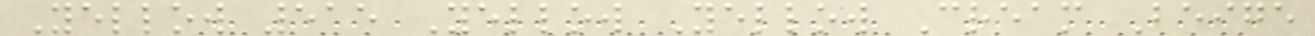Yellow 515 Yellow Yellow Cream Beige
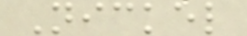Nickel
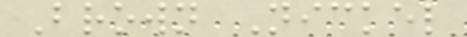Brown Nickel
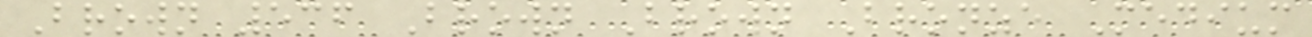Brown 536 Brown Brown Bronze Medium
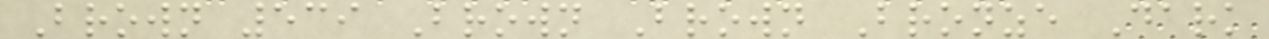Brown 539 Brown Brown Bronze Dark
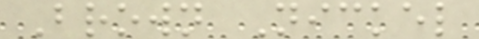Brown Nickel
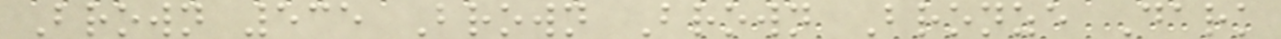Brown 535 Brown Brown Bronze Dark
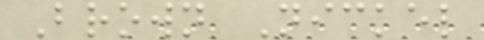Brown Nickel
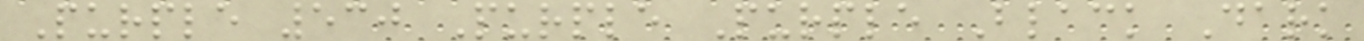Purple 530 Purple Purple Black Dark
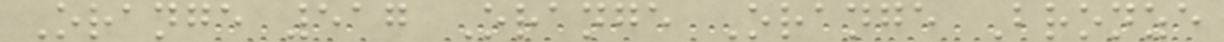Orange 517 Orange Orange Bronze
